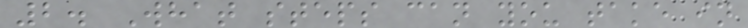2. What steps can you take in
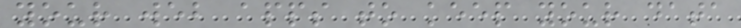your web apps to keep your data
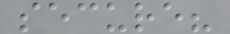secure?
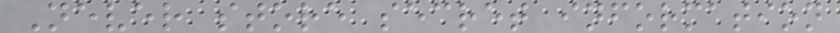Never store secret information
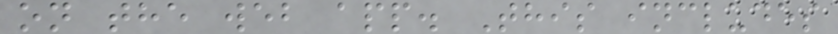on the web app. This includes
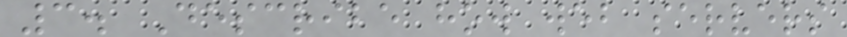3. Describe how web servers
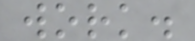work.
